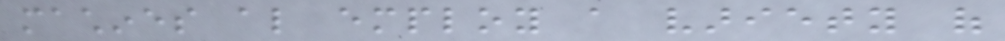machines also employ a variety of
